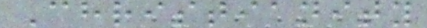Christianity
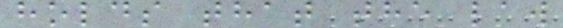holds that the law
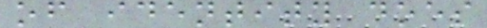of identity does
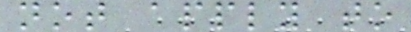not apply to
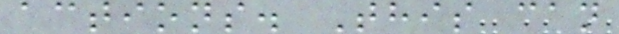actions. This can
